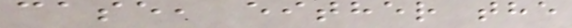case, either the
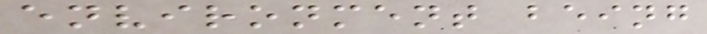environment being
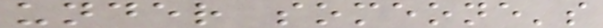under someone's
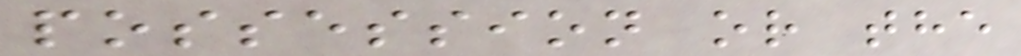possession or the
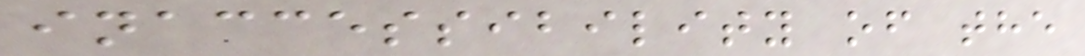inaccessibility of the
